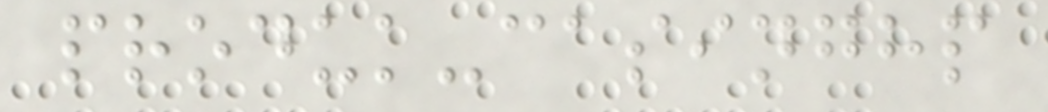produk-casinghp
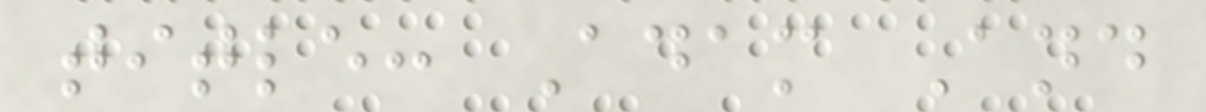title: Adam And
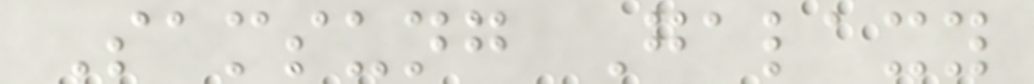Samsung Galaxy
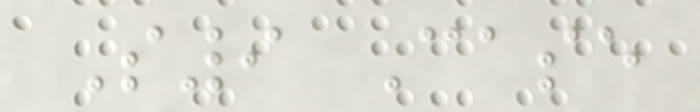S9 Case
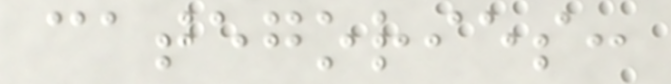categories:
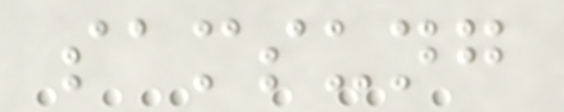samsung
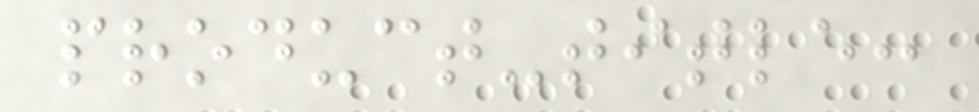product-title:
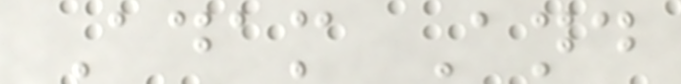Adam And
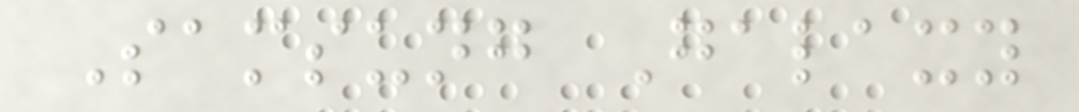Samsung Galaxy
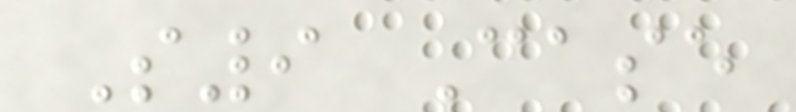S9 Case
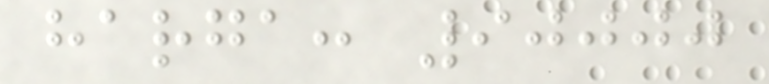harga: 90000
